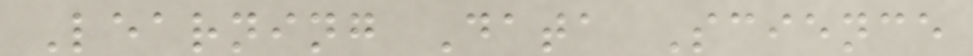Learning Data Science
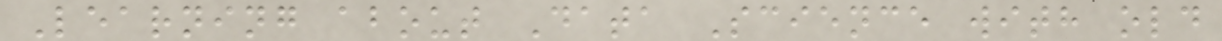Learning about Data Science with old
